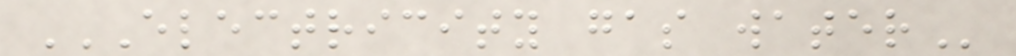ELECTRICITY GAS WATER
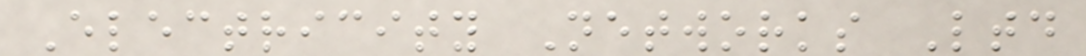Electricity Networks Ltd
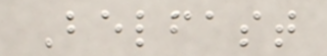Belfast
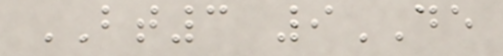BT3 9DE
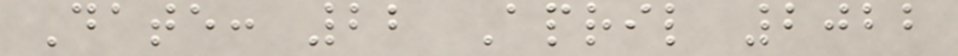Date: 22 April 2022
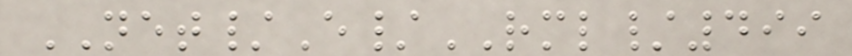NET/E/RML/499
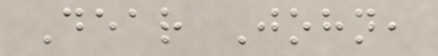Dear John,
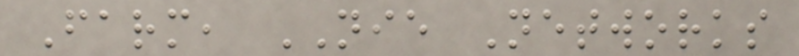Farm, NIE Networks
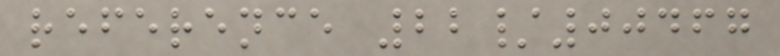reference 22/00467
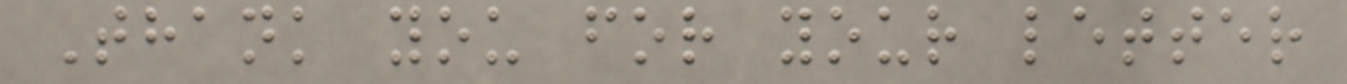Thank you for your letter
